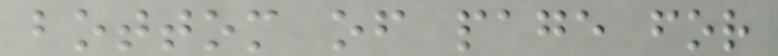bottom of page for
